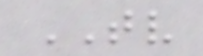TV
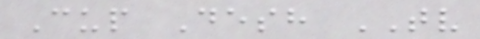Cup Desh TV
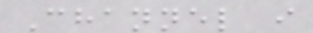Channel i
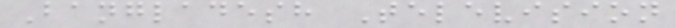Bangladesh Television
